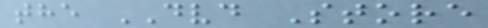the DVD Store
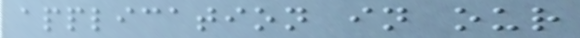application in our
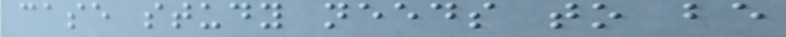case study needs to be
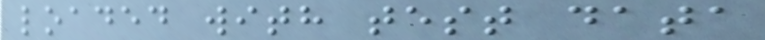loaded with test data
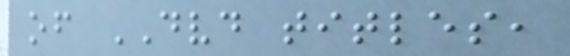of DVD titles,
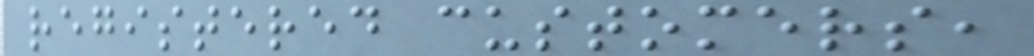registered customers,
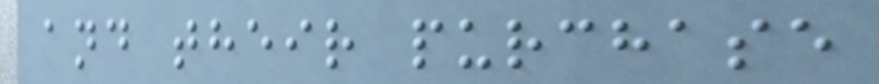and their purchase
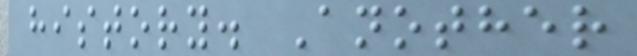history. Another
